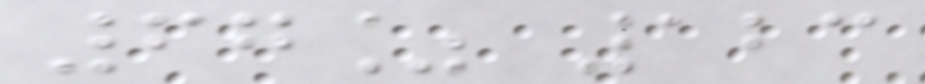67% 123
